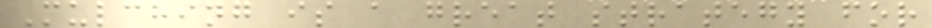Mulching is a great strategy for
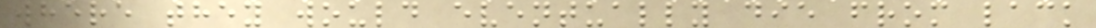where they would eventually die from lack
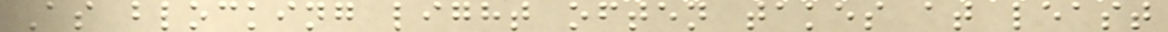As blocking light often takes at least
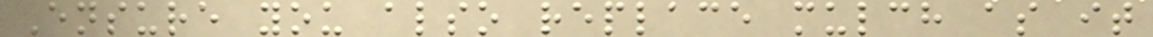Ensure you also replace mulch as it
